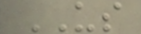US
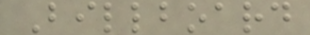Billboard
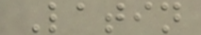Latin
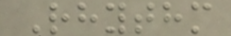Rhythm
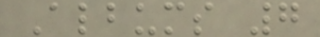Albums 7
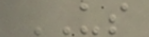US
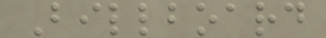Billboard
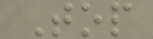Top
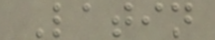Latin
